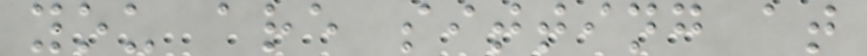you are sitting at
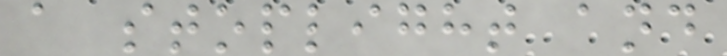a stoplight and
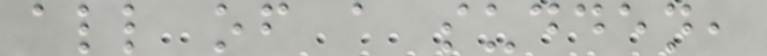all of a sudden,
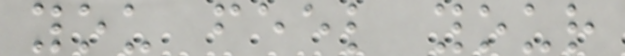you feel your
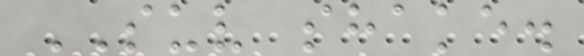SUV shake.
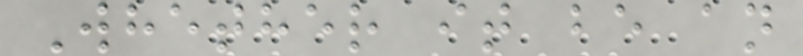Whether it be an
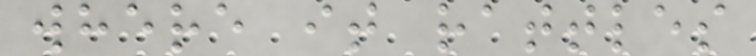where it rattles
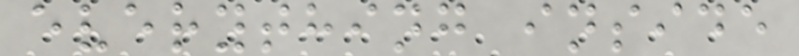everything inside
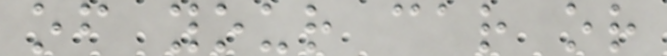of your car or
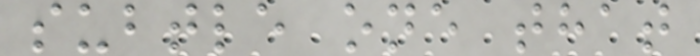subtle one that
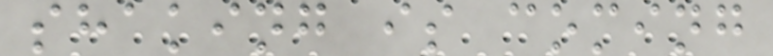shaking is coming
